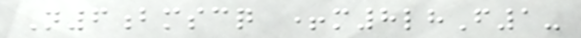N6bmscq +m8lhF1-
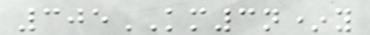305KM3n*y
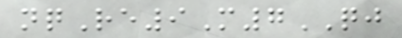nqRe9M7QJ
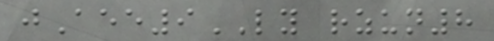jAee9LY rzun8
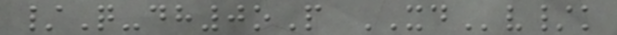/Q-dh0oP XDv/k
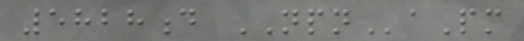5828d NPNaPm
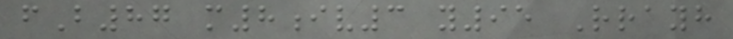fB87 m8iv3 y95 Rrayh
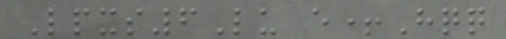Lpxs6Lu e+Hqq
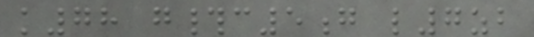k78 g#c5g l7zb
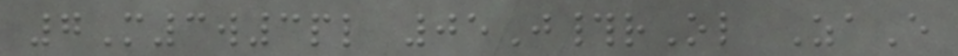7M3w3pl 05J#rOl ZaE
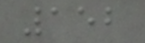152
